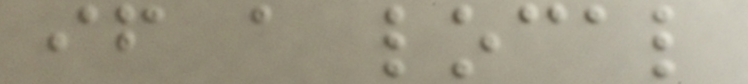if a local
